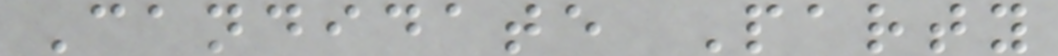Candidate Party
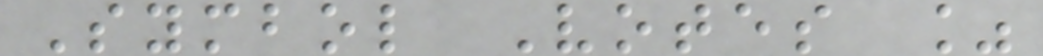Symbol Votes %
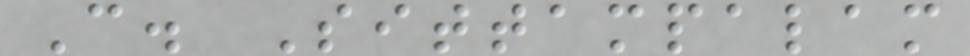C. Sittampalam
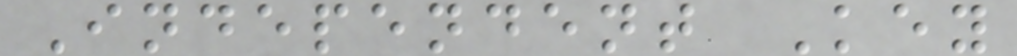Independent Key
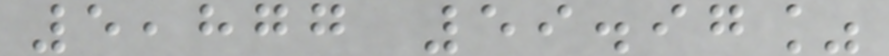5,877 59.97%
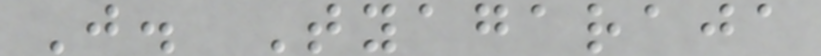J. Tyagaraja
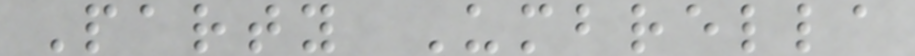Party Umbrella
